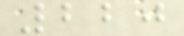220
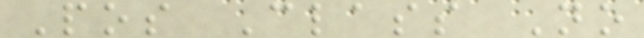Pos Class No
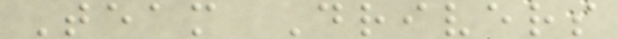Team Drivers
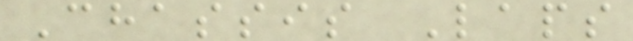Chassis Laps
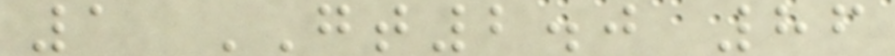1 GT2.0 86
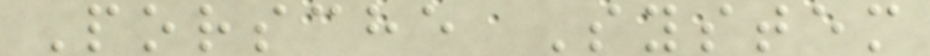Porsche System
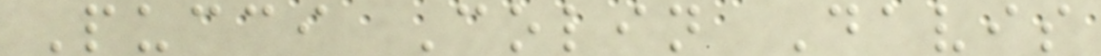Pucci Colin Davis
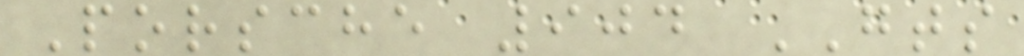Porsche 904 GTS
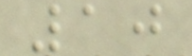10
